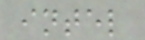intel
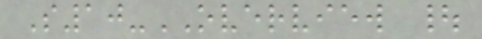S10-OVERVIEW |
